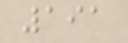191
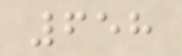658
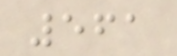561
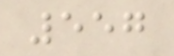557
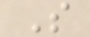S
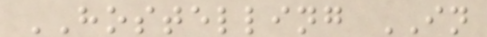HOSTELLING IN
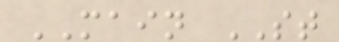MAIN ST
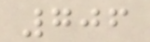706
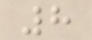8
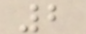2
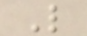L
